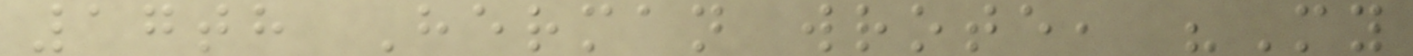17th Herman wrote, "My
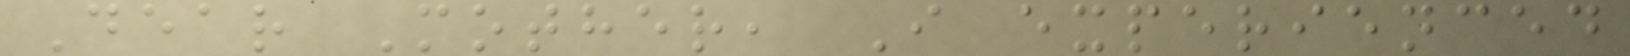Dear Mother, I experienced
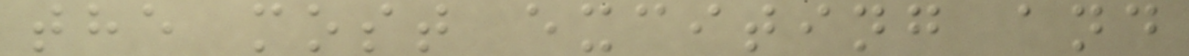the most exciting and
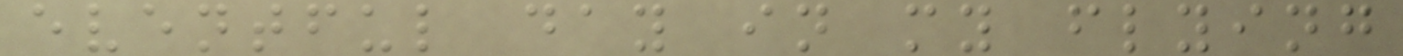eventful day in my flying
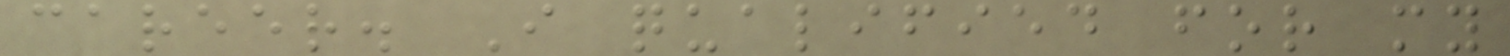career. I qualified for my
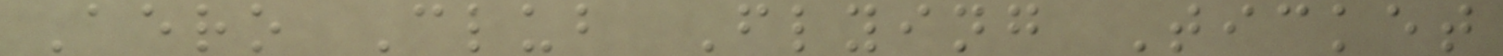Aero Club Flying Ticket
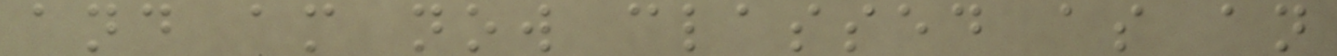and am now classed as an
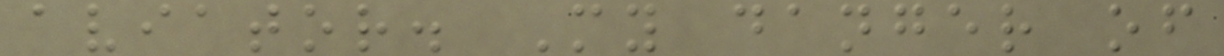aviator. My danger of
